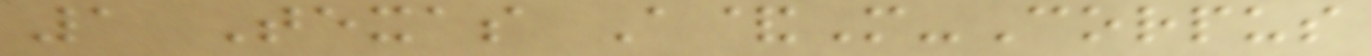1 Texas A&M-Corpus
